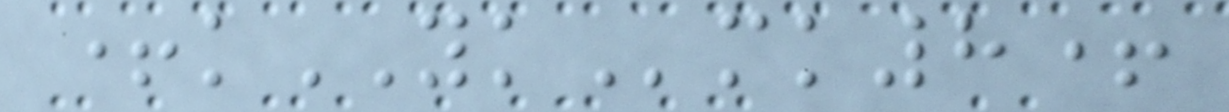+kYKmk8+
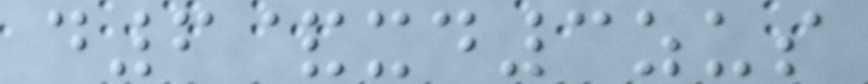d6&xd3zus
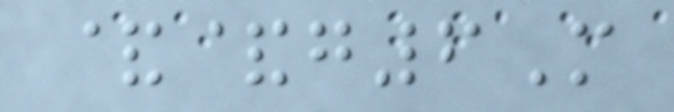&&g6M
